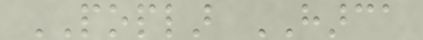POPLAR HARCA
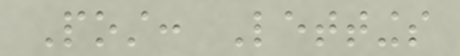Post: Lettings
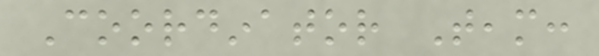Coordinator Team:
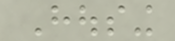Housing
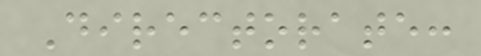Directorate:
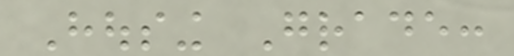Housing Grade:
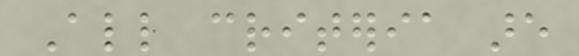All criteria are
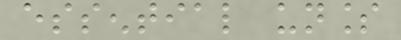essential unless
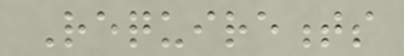Requirements
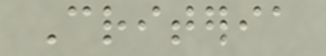Criteria
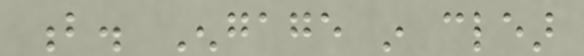b. Engage in clear
